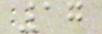17
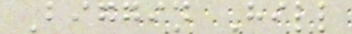Biggin Hill
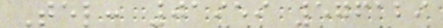Tel: 01959 576129
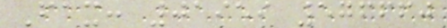Fax: 01959 576660
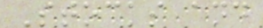Stocks and
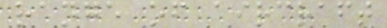range of aircraft
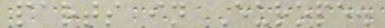parts in Europe.
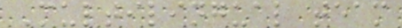Multilingual team
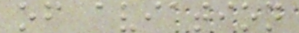of aviation
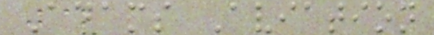Adams Aviation
